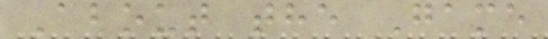About the Game
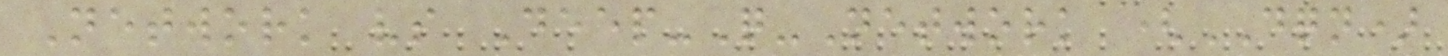Network vs Deep-Q-Network (DQN)
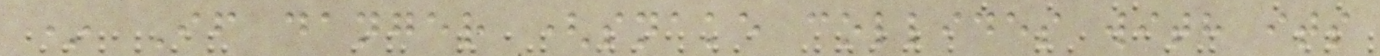* If danger (snake collides with its
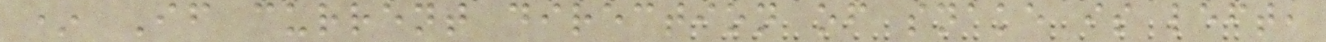* If current direction of snake is left,
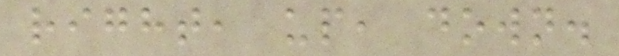right, up, down.
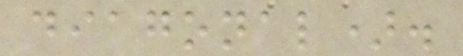diagonal).
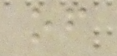of
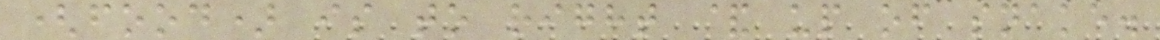(food) is to right & up of snake.
